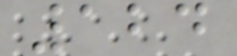124
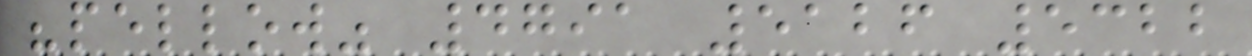"pellow" 4791 5126 5322
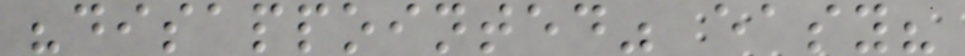"disappointed" easy?
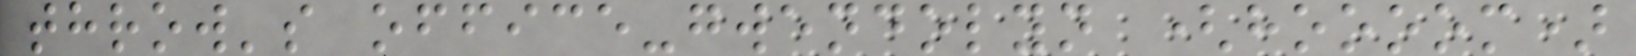throw's office-gwendolyn (hoooom)
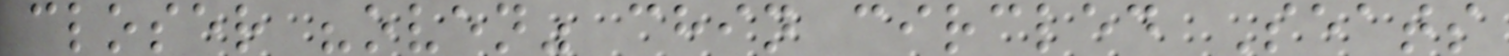closer "oven" chin circled Seats
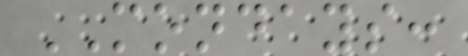MONDAYS:
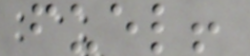fuel!
